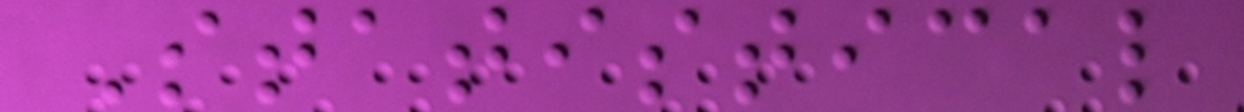Statistical
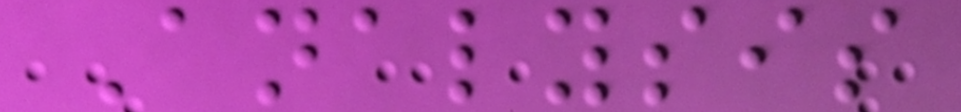Analysis
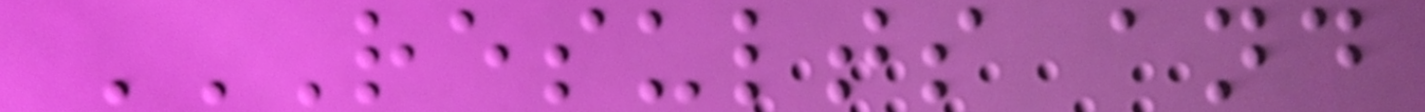RESULTS AND
